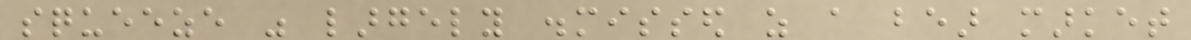squeeze was largely dismissed as a bear market
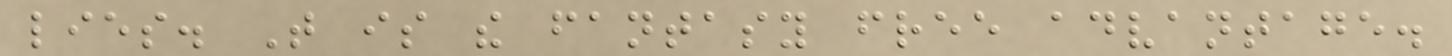lies. That is the fantasy free advantage.
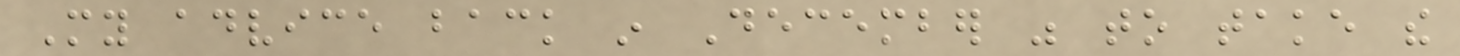My advice back in December was to take the
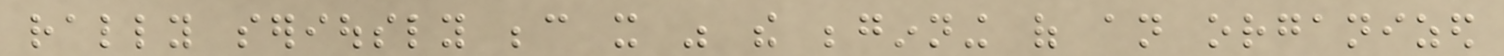rally seriously because it was the beginning of an organized
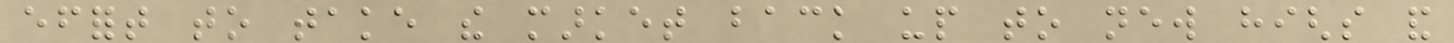effort to take the market back up to new highs and
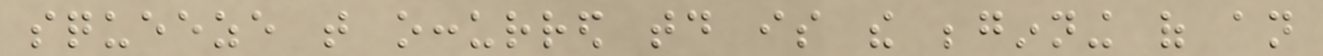squeeze that occurred today is the beginning of an
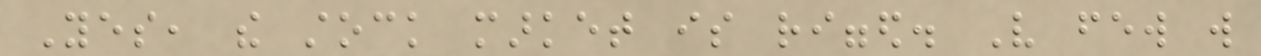Yes, the stock market is rigged. Very few will
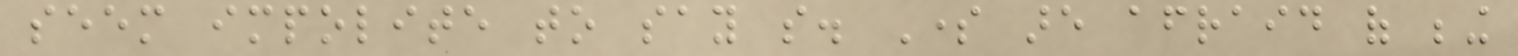seem impolite to say so. Some are afraid of being
